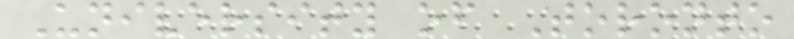University of Toronto
